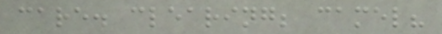care. clearing; camel?
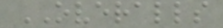OVERALLS
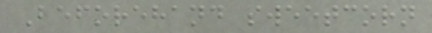Beforehand sweetcorn
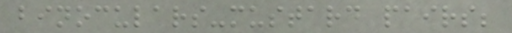binoculars-mustard pairs;
